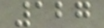127
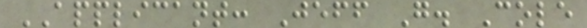APPLICANT: Jeff G. Cole
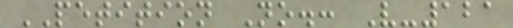PETITION No.: V-121
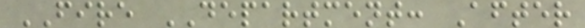FIRE DEPARTMENT: After
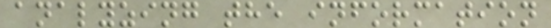analyzing the information
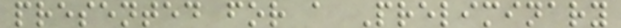presented for a Preliminary
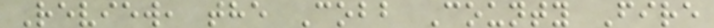Review, the Cobb County Fire
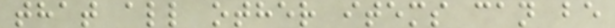that all other items can be
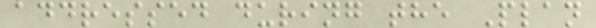addressed during the Plan
